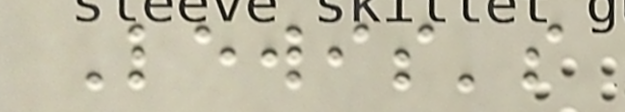Lewis's
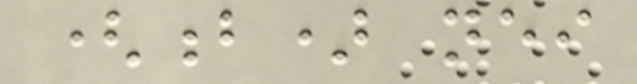(b) neither
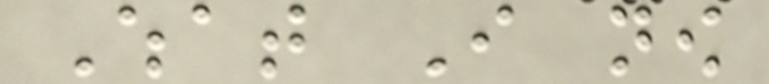What I now
